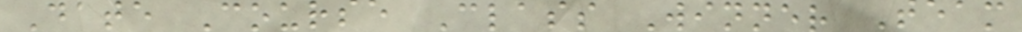Date Course Class Winner Team
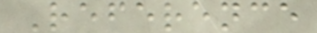Reference
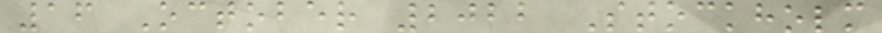16 October 2022 Stockholm
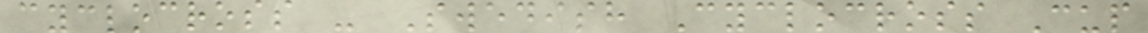cyclocross - Swedish Cyclocross Cup
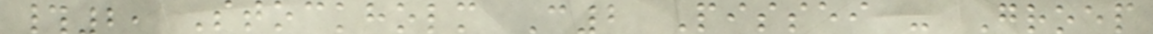#2, Stockholm C2 Pissei - Groep
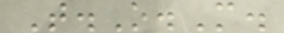T.O.M.
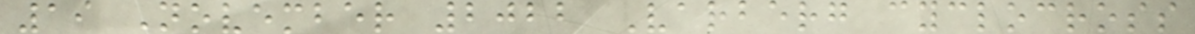19 November 2022 Varberg cyclocross
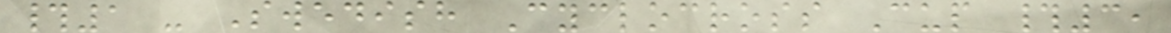#1 - Swedish Cyclocross Cup #3,
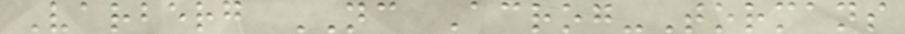Varberg NC Acrog-Tormans
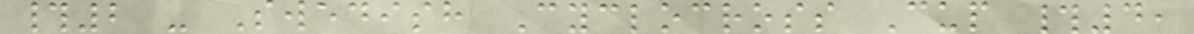#2 - Swedish Cyclocross Cup #4,
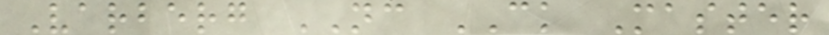Varberg NC CK Master
